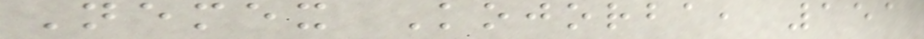Nemex Kojorba, 151
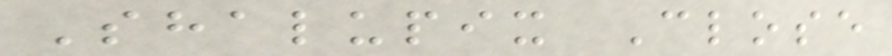Shalupix Close
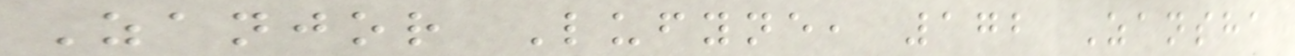Zanjor Lufyne, 172 Zansha
